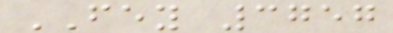FEY 3757
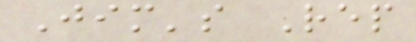Jim's Rep
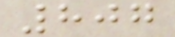807
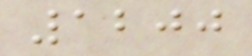1200
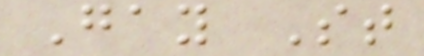Gay St
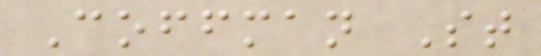Coffman St
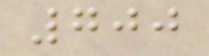700
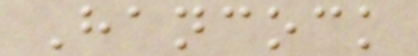Hancock
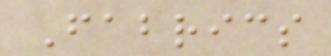Fabrics
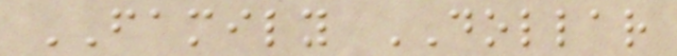FAMILY DOLLAR
